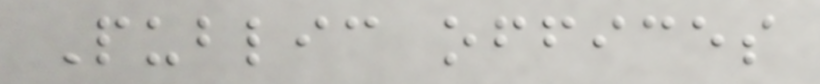Public offices
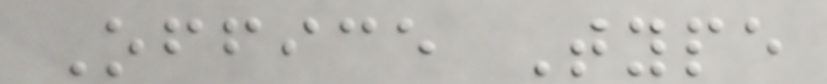Office Type
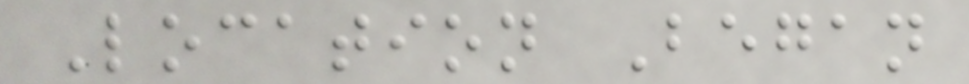Location Began
